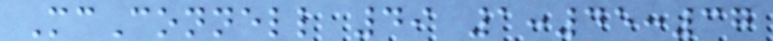McConnell 49 1:45:37
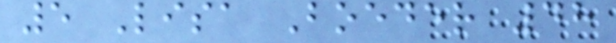5 Lisa Boeder 48
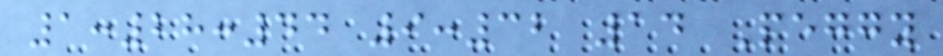1:28:44 9:32 14 Peggy
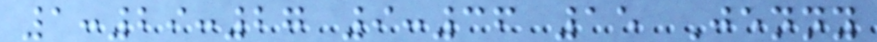1:29:27 9:36 15 Jenny
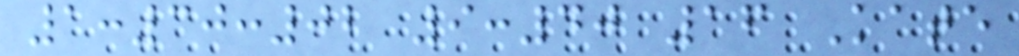1:30:02 9:40 16 Kate
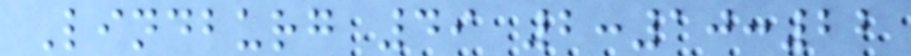Lindburg 49 2:10:22
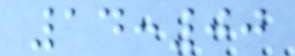14:00
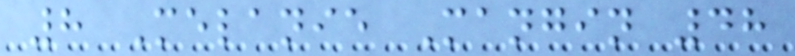8 Melanie Mangin 48
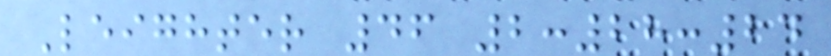Leighter 46 2:28:24
